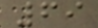69
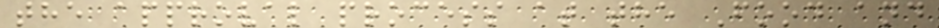the approval process at the Food and
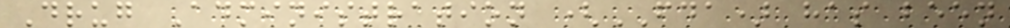Drug Administration (FDA) has been
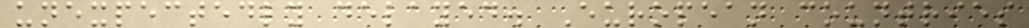unexpectedly delayed. European countries
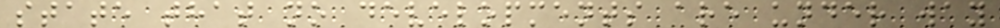state that no developments are under way
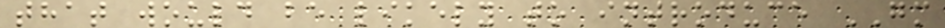that would be likely to introduce GM
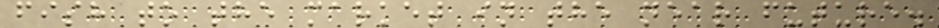fish to the market in the near future.
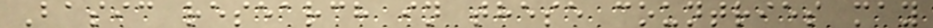Basic research in these countries may
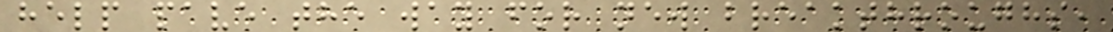help pave the way for new breakthroughs,
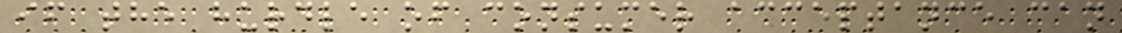if the hurdle of consumer acceptance can
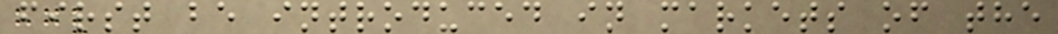first be introduced in markets of the
